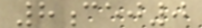8cej0
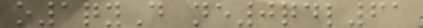o1qyD ne0qdl61
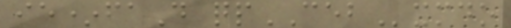ie*faD qpCEBxmdo
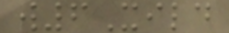w6Xild
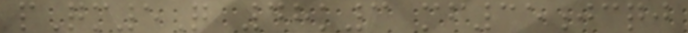pQm5Q 48k3 mf35jcqj
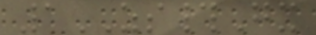1ZS#Gx
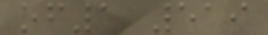of1 519
